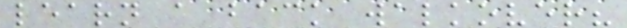learn a back walkover?
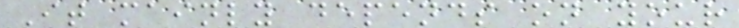It mainly depends on your
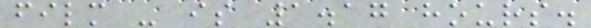film - is 1.17 hours.
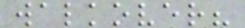walkover?
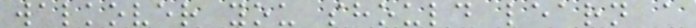walkover you should learn a
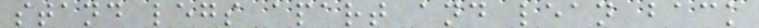stand legs apart and lean back
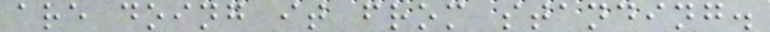are doing it from standing.
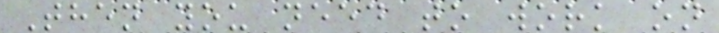Then you need to work on
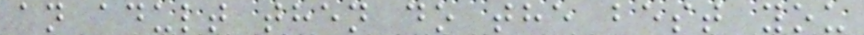an adult then do the best you
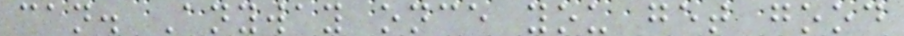can. Anyway once you get good
